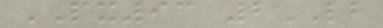PX93 2LB
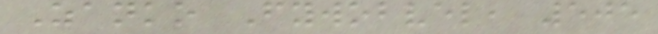Zanko Fywobvel, 505
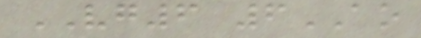VG6 6AO
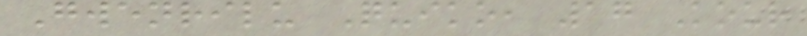Gwenrilu Quiko, 17 Kour
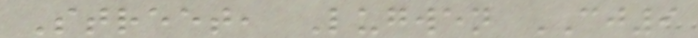Street, Lugwen CJ9
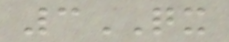3QX
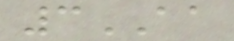3AA
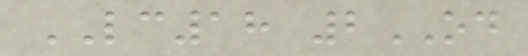LC18 2OD
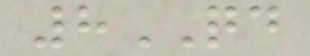8QD
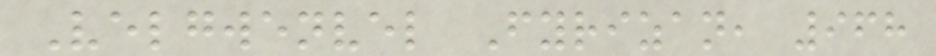Velgwenvel Fyrizan, 968
